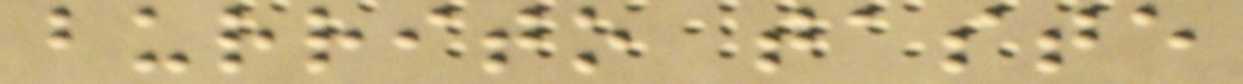burrito taste
